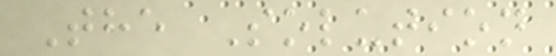The Solution
